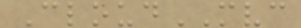CloudMVC
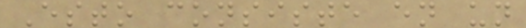Esto consiste en un
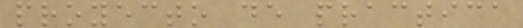proyecto de practica
